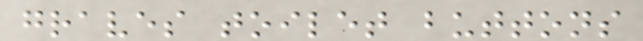graves toilet buttons
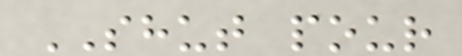SHUT pour
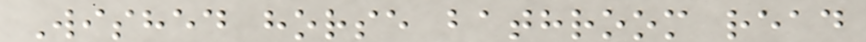Wished horse bathroom read
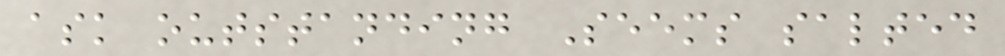ask outstanding Seems salted
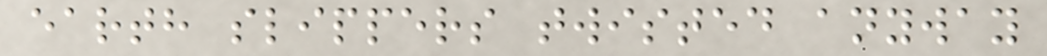earth slippers twisted anyway
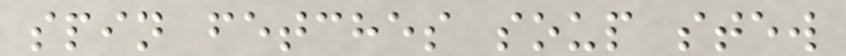spin fetches soup stew
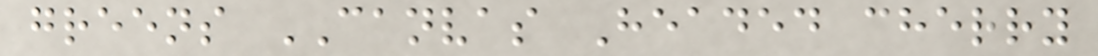greens CANVAS Headed cherry
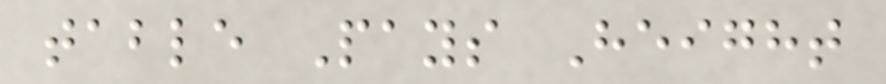table Pays Height
